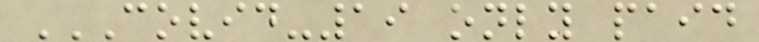COVID-19 ONLY PAID
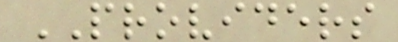PROVIDERS
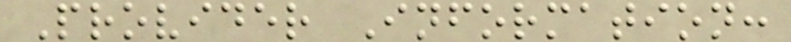Provider Information:
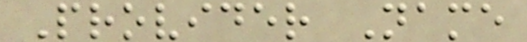Provider Name
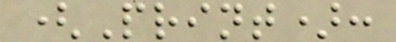(Print):
